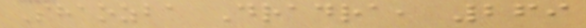Shaozba Dradra, 269
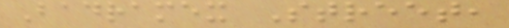Badramex Street,
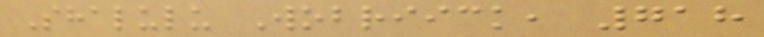Shalulu Wobriick, 718
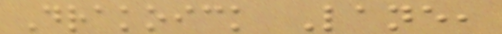Drakoick Lane,
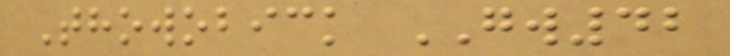Thowobick GW42
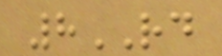8RD
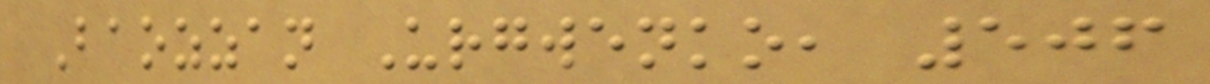Baozzan Urgwenko, 506
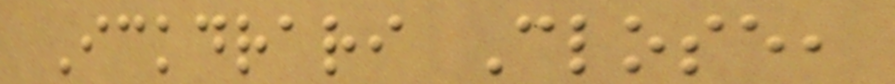Ickdrari Close,
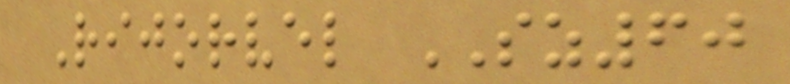Rijorvel SZ60
